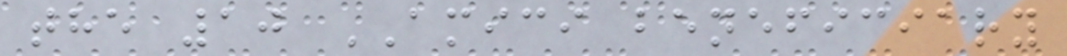the 10 AMICI beneficiary
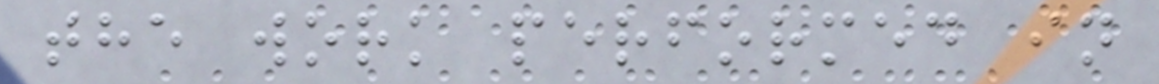the work performed in
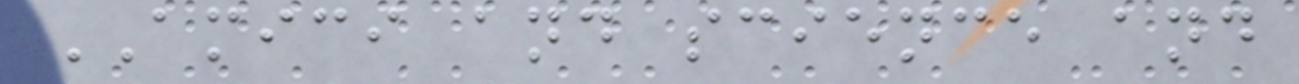AMICI and science and
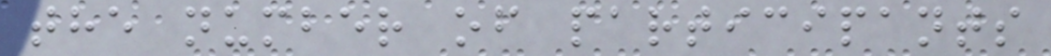the number of participants
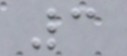3
